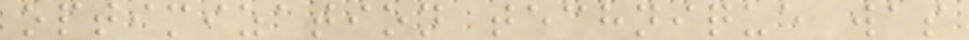optimization technique was
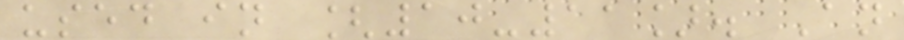used in [10-11]. An
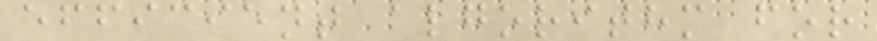efficient algorithm for
